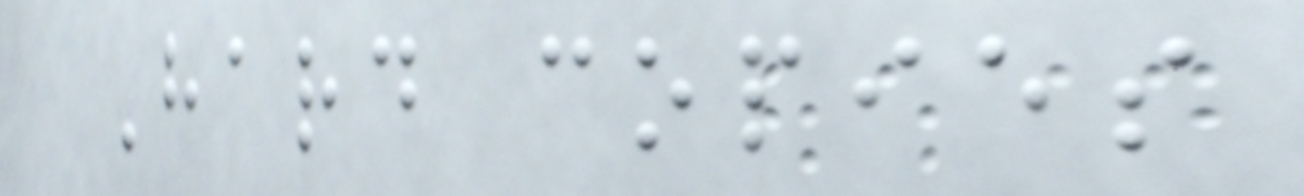Hard copies
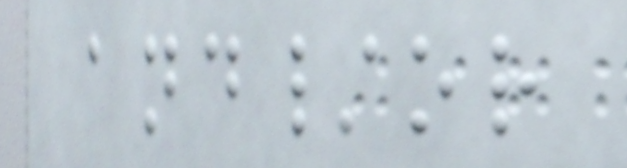and/or
